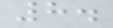8.
